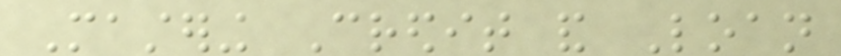Mastering Credit and Loan
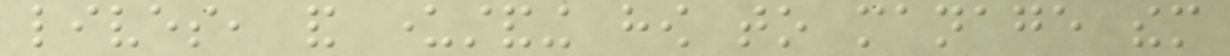lives, and understanding how to manage them
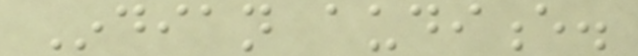Indian audience.
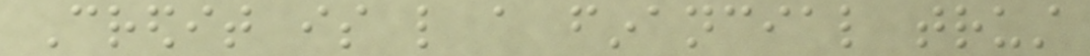Credit is like a financial trust
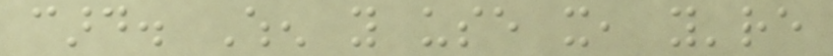card. When you use it, you're
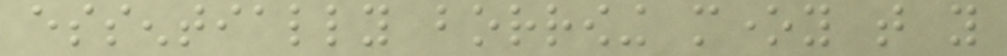essentially borrowing money that you
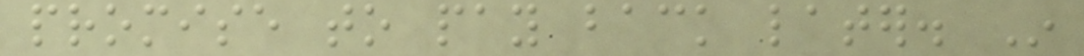promise to pay back later. In
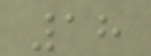18
